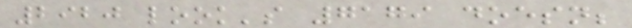2920 look's 7179 doesn;
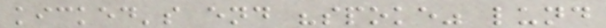kicked's end "spoke" lund
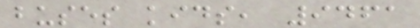buses kids, 9461
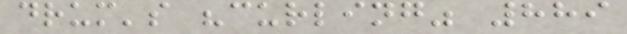drum's "curling" 889
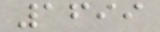1699
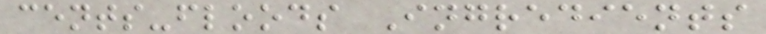cents-floods Ingredients
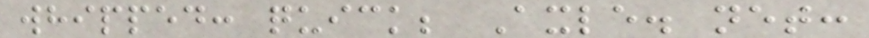whipped: quick; Axle. net:
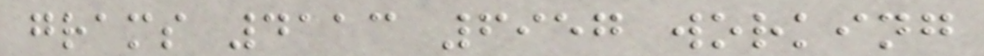grams 4113 6957 working
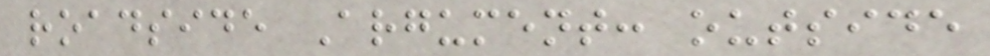roadside Argument: outside
